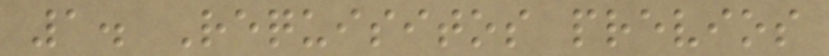1. Requisitos previos
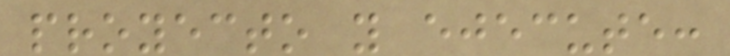proyecto y ejecute:
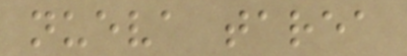nueva tarea
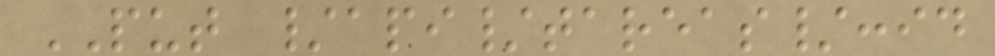PUT /api/tareas/:id
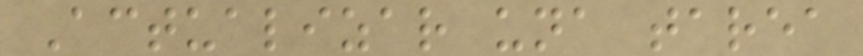Actualizar una tarea
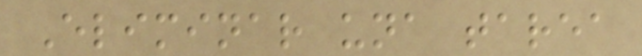Eliminar una tarea
